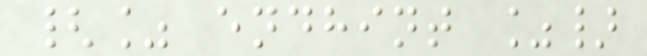{% endhint %}
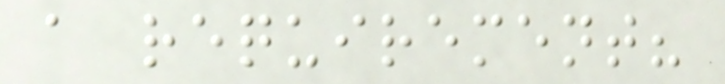a requirement?
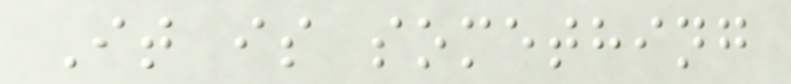It is something
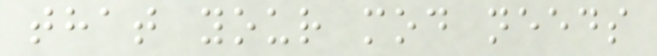that your mod needs
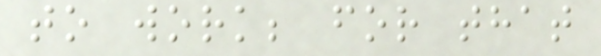to work; for that
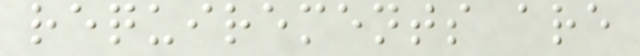requirements are
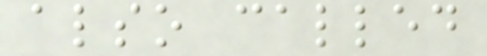also called
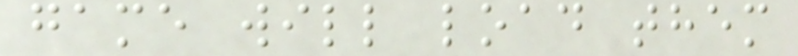game will load them
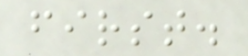first.
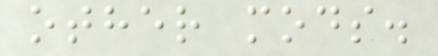other mods.
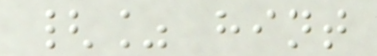{% hint
